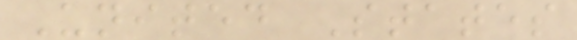United States
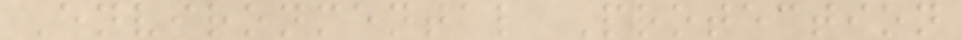Environmental Protection
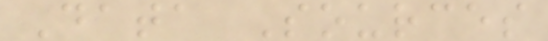Data Sources
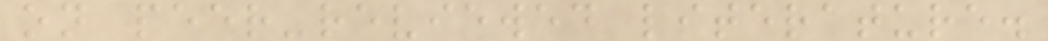on peer-reviewed literature.
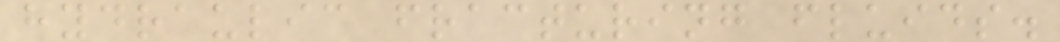hydraulic fracturing fluids.
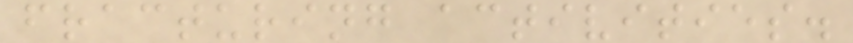fracturing activities.
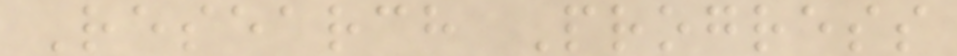Research Progress
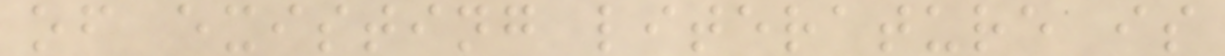of existing literature is
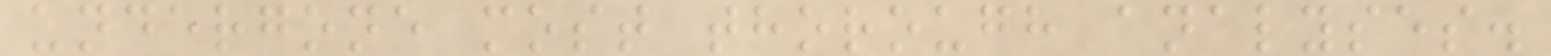undergone most thorough analyses.
